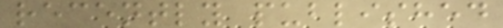recently published
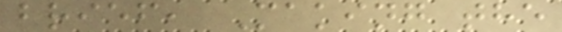brief, Making the
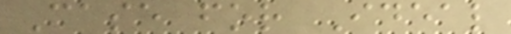Case for Ideal
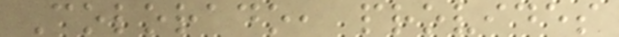Colorado, provides
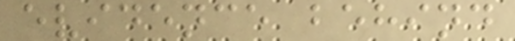evidence behind
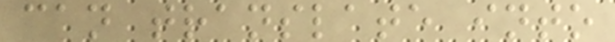can translate into
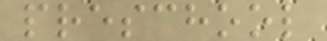preschool
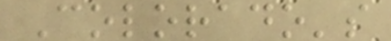Colorado's
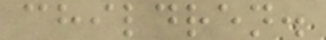children.
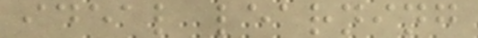ideal learning
